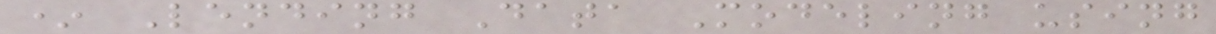* Lending Data Modeling using
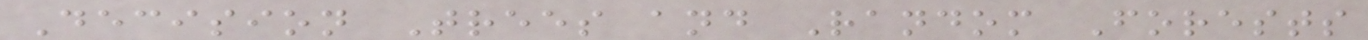Decision Trees and Random Forests
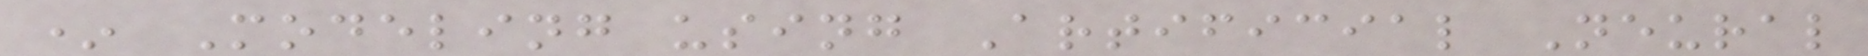* Modeling using Artificial Neural
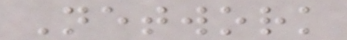Network
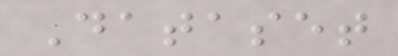Dataset
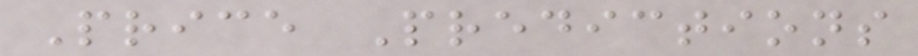Price Predictions
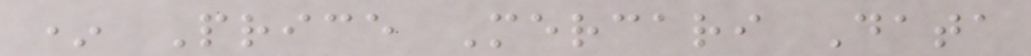* Price Mercari Data
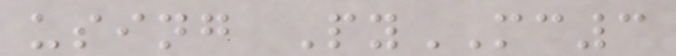using PyMC3
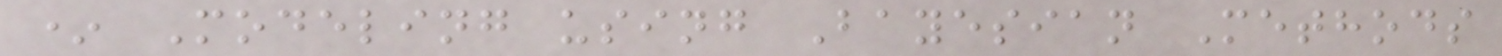* Modeling using Bayesian Methods
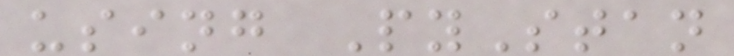using PyStan
